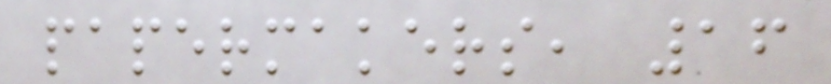papermakers, 16
